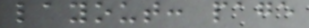layout: page
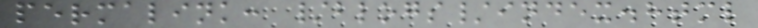permalink: /blogs/index.html
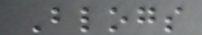Blogs
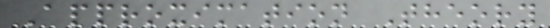Approximation Theory
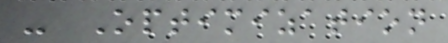- Optimization
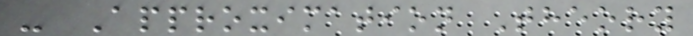- Approximation Theory
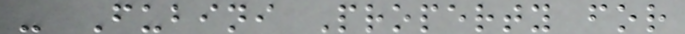- Fubini Property for
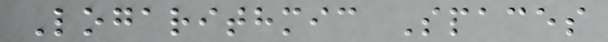Logarithmic Spaces
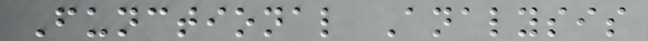Functional Analysis
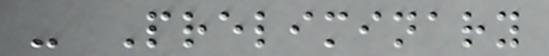- Preliminary
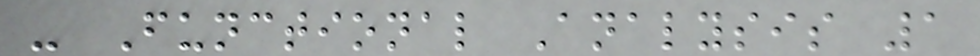- Functional Analysis 1
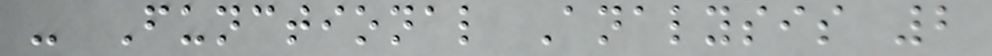- Functional Analysis 2
